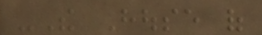-The House of
